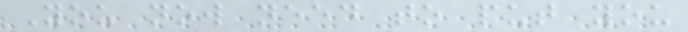You now need to put you
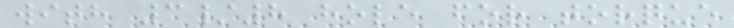with 3/8 hole for torque
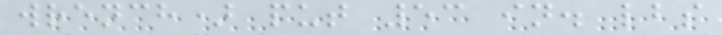wrench) put 53 in. lbs
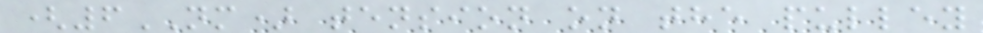(6NM) tension on the pulley
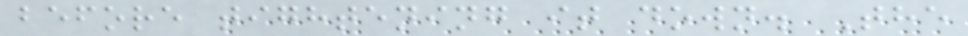before tightening it down. The
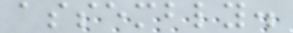assembly.
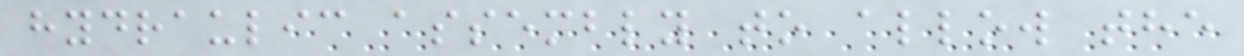hydraulic assembly to allow the
